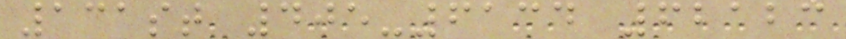131st 405-6134 62123
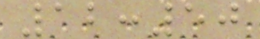12:50
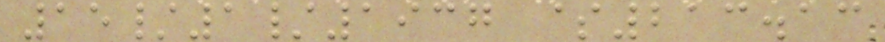15/1/1937 $213.13
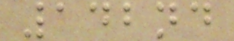142nd
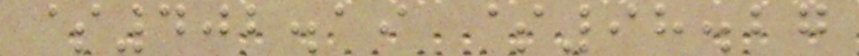$402.19 $98.27
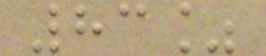83%
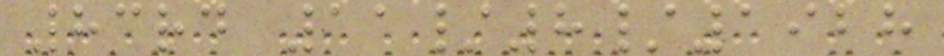83rd 11/8/1928
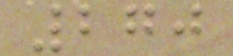270
